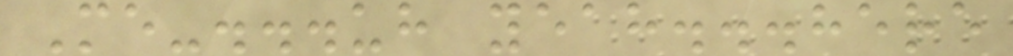Me-...uh yeah...here
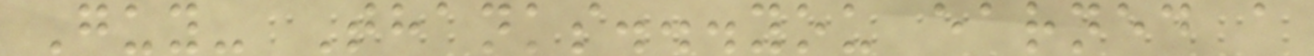Guy- Thanks...you earned a
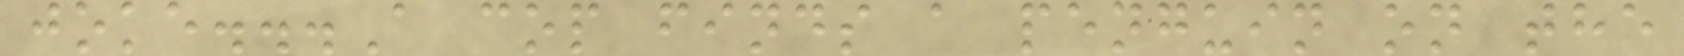joke...A cop finds a penguin on the
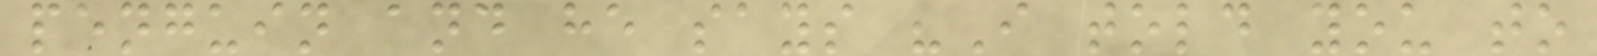penguin and he says "I told you to
